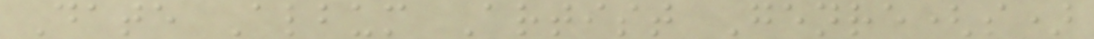Date Album Artist Genre(s)
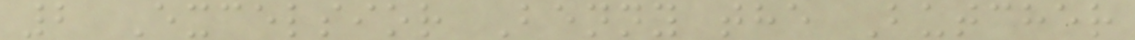2 Excelsior Benny the Butcher
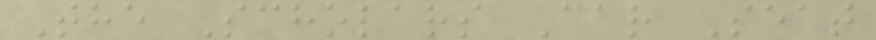The Scholars Car Seat
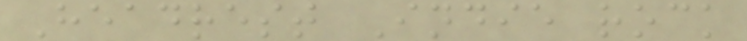Headrest Indie rock
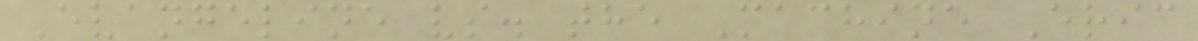Evangeline vs. the Machine Eric
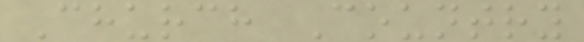Church Country
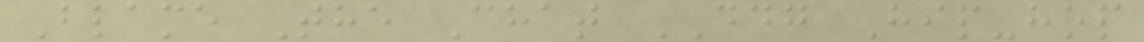Blame The Chat DDG Hip-hop
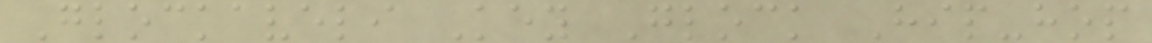Glockaveli Key Glock Hip-hop
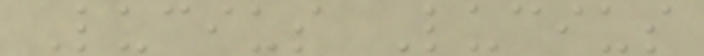Lucius Lucius
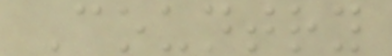Country
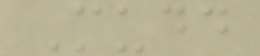Mudd
